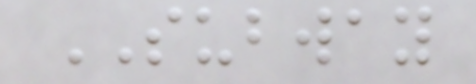SUBWAY
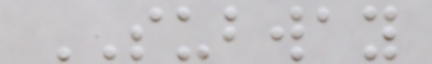SUBWAY
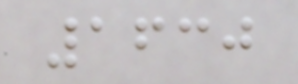1630
